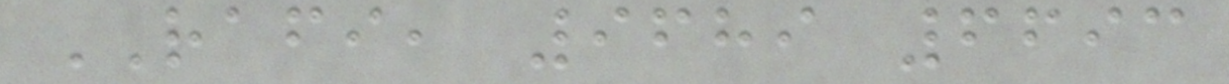RAFI, 9689 6693
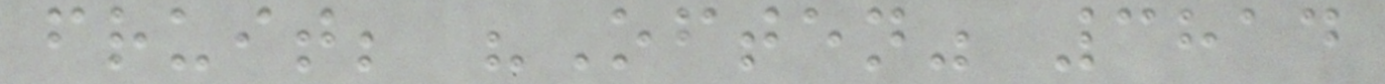fruit; "Often" 3814
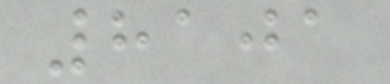8101
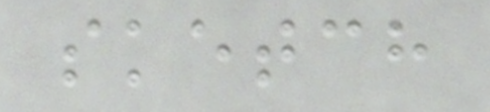sketch
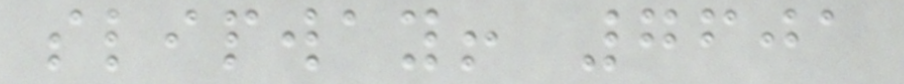slipway! 7601
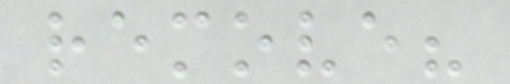remove?
